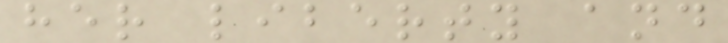her liberty and
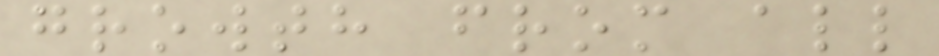growth from all
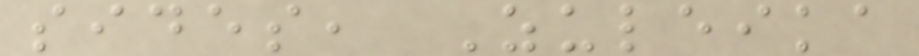sides, Zuleika
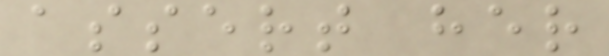assert her
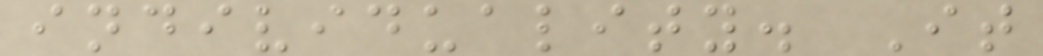individuality. It
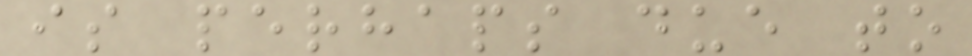is perhaps due to
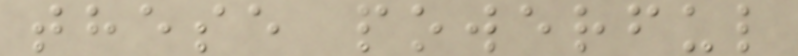these powerful
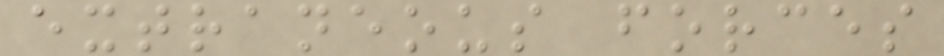extraneous forces
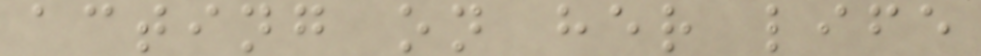acting on her life
